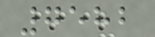7582
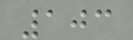103
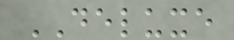DELUXE
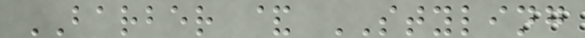BARBER & STYLING
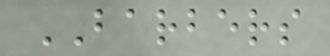BARBERS
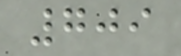709
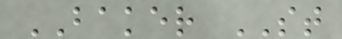BAKER ST
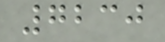7230
